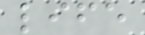life
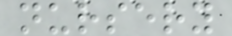nursery
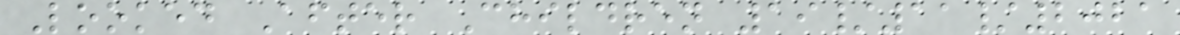Looked After Children 19/11/2021
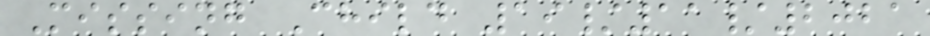Missing Child 19/11/2021
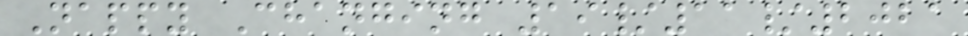Nappy Changing 19/11/2021
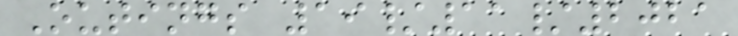Outings 19/11/2021
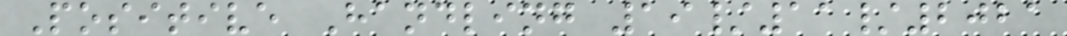Positive Handling 19/11/2021
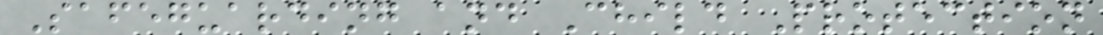Safeguarding and Child Protection
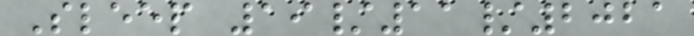Sleep 19/11/2021
